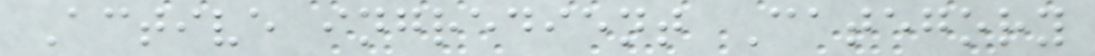Active ingredient Category
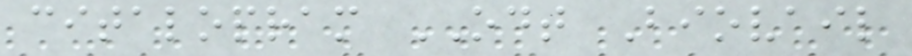citalopram ODT Biovail
